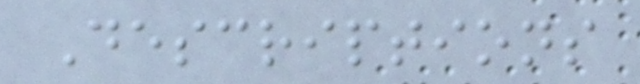Descriptions
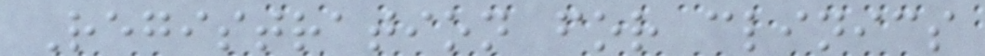Registration for clinics
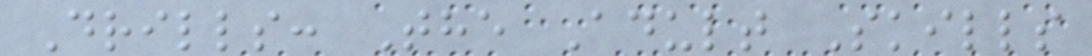Drills: The Adult Skills
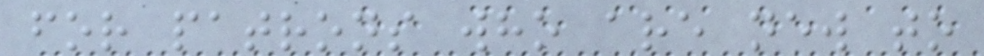for patrons who are new to
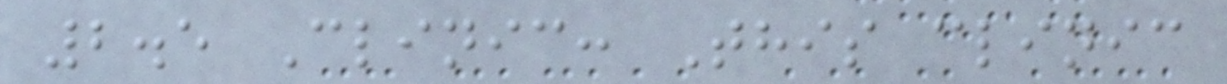2.5 Clinic: This clinic
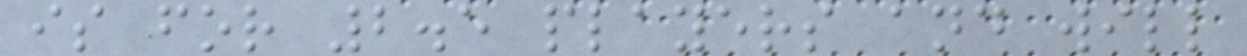is for 2.5 players and will
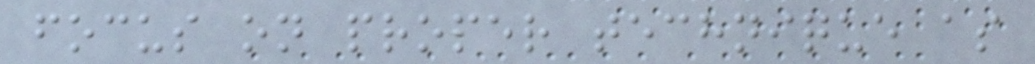focus on proper technique as
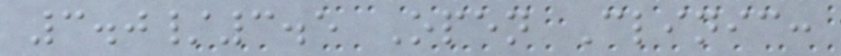3.0/3.5 Open Clinic:
